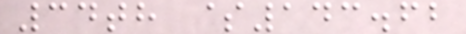34th $143.62
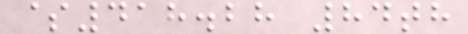$418.28 84th
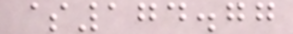$174.77
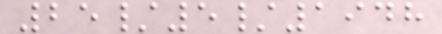25/5/1948
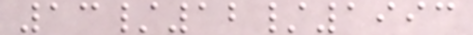13/12/1993
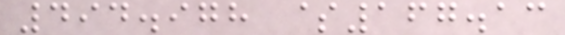494.978 $167.13
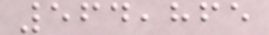564,865
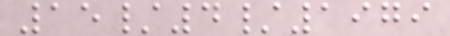15/4/1979
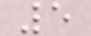5
